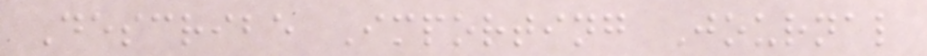Describe Importing Journal
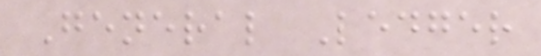General Ledger
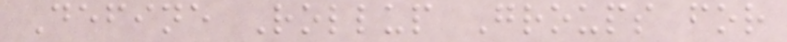Define Rollup Groups for
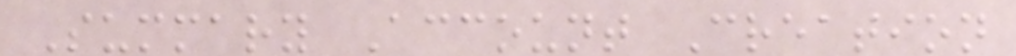Summary Account Creation
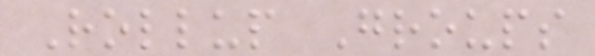Rollup Groups
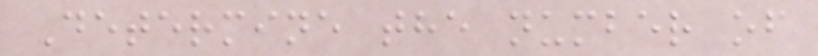Determine the number of
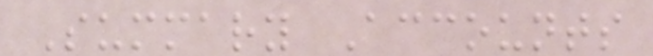Summary Accounts
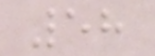58
